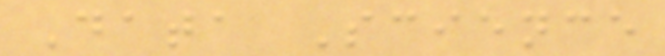Data Science
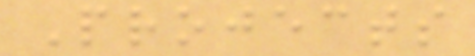Projects
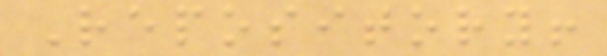Repository!
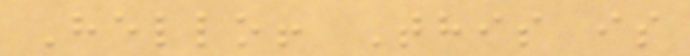Hello! This is
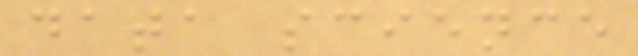data science
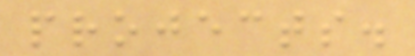projects.
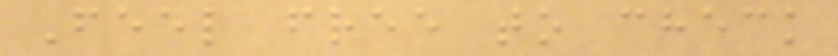Feel free to check
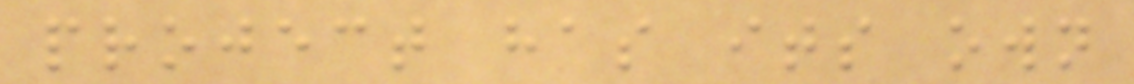project has its own
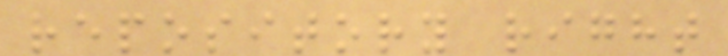repository right
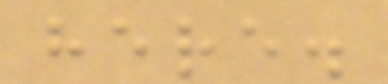here.
